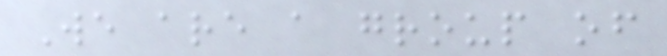We are a group of
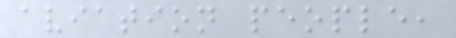aviation people,
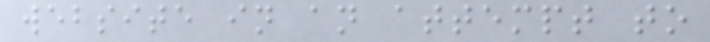website in an attempt to
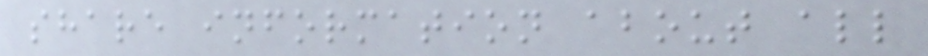share information about all
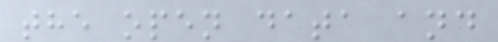the open data and
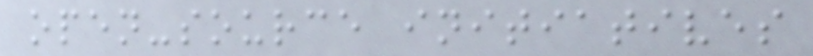open-source initiatives
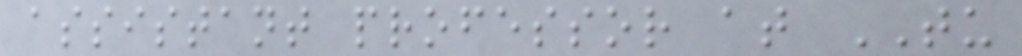assistant professor at TU
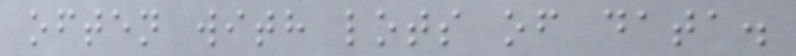often with lots of data.
